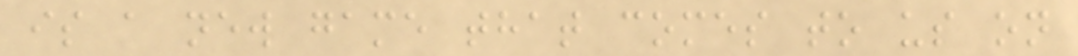is a new game that comes to us on
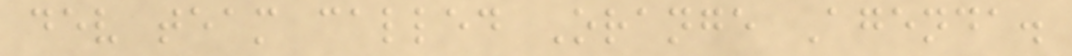dev team called Orange Agenda.
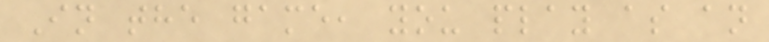In the game, you play as an
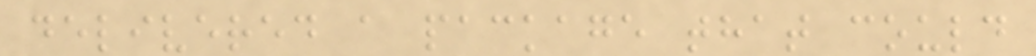delivered a package that could
